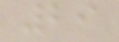29
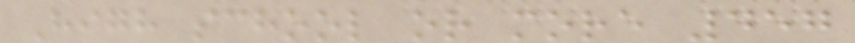High school or more 457
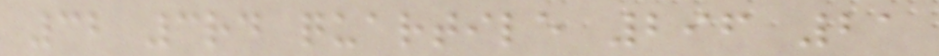32 3rd quartile 296 21
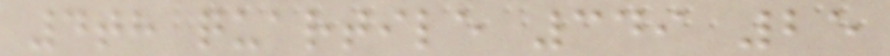4th quartile 349 25
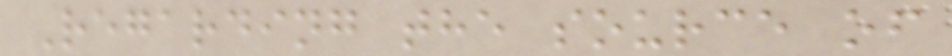Regarding the source of
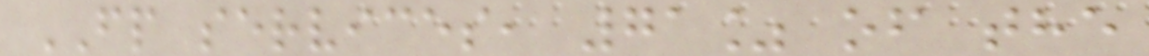FP services, 71% of the
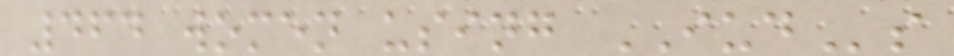464 women using IUDs
